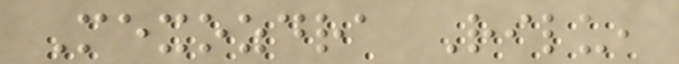Mexozdra Rilu,
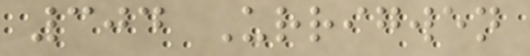304 Urrigwen
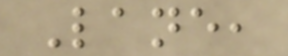Lane,
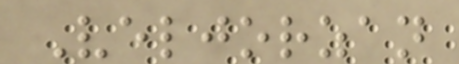Veljorzan
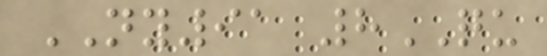NY91 8QU
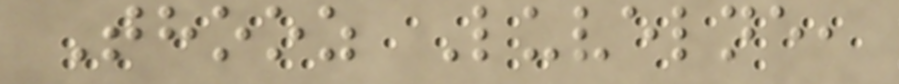Thooz Luvelne,
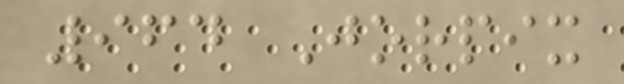964 Jorpix
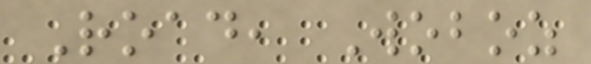Road, Woboz
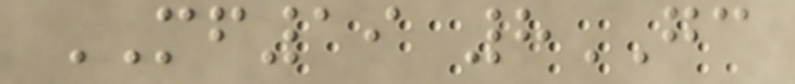MF19 8GC
